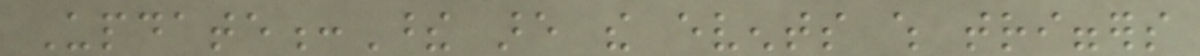Update:These are the events which triggers
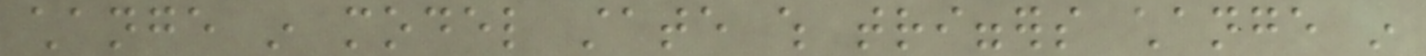change in model state which triggers change in
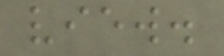view.
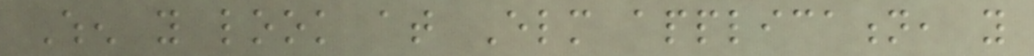When you look at Elm application, you
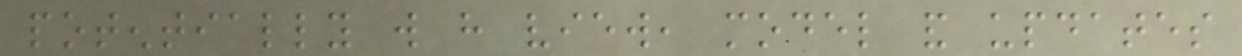potentially will have view, model and updates
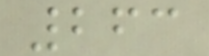263
